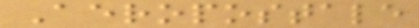Aeropostale
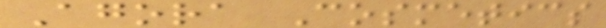Agora Cosmetics
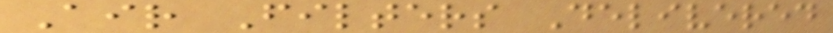Air Filters Delivered
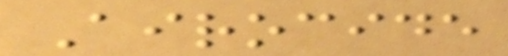Airocide
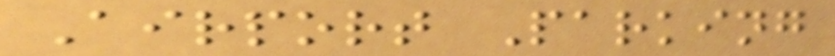Airport Parking
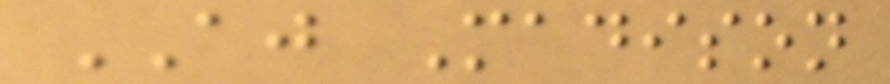AJ Madison
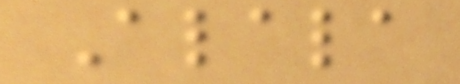Alala
